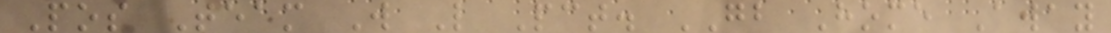Pos Team W L Pct. GB Home Away
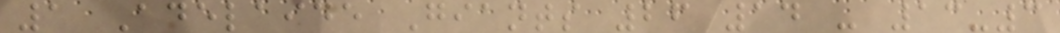1 Adelaide Giants 26 14 - 13-3
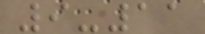9-11
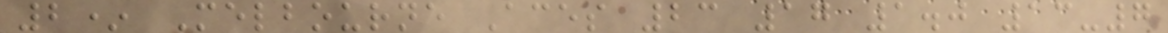2* Melbourne Aces 23 17 1.0 13-7
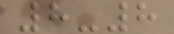8-8
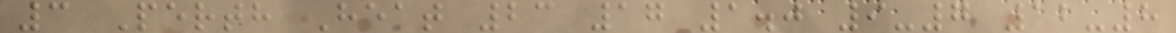3 Perth Heat 23 17 1.0 9-7 12-8
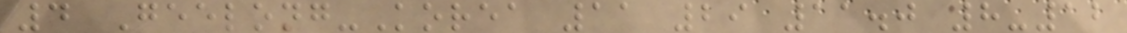4 Geelong-Korea 11 29 11.0 8-12
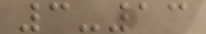3-13
